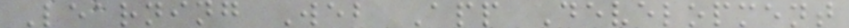Learning Web App Development
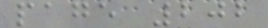page 202
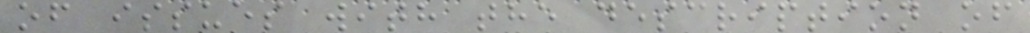of issues with the description of
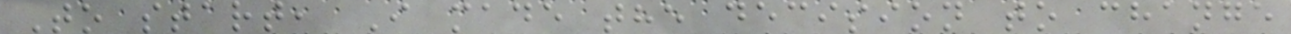To start, I made the decision to change
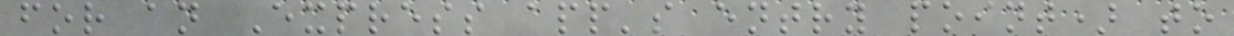for an Express app's entry point) to
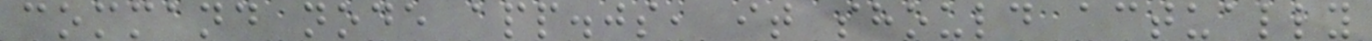command node app.js, it should actually
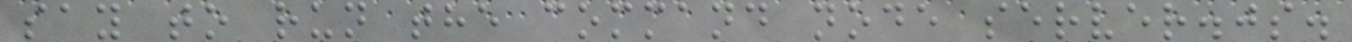say to run the command node server.js.
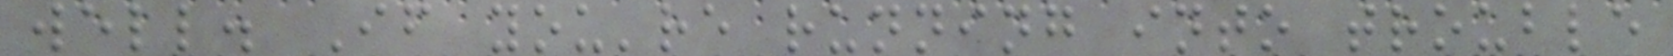well. If you're running into trouble
